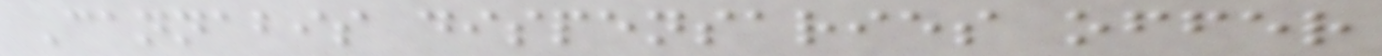Cannabis dispensaries offer
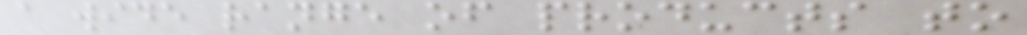a wide range of products to
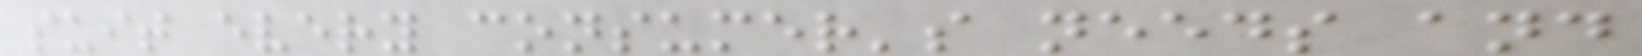suit every consumer's needs and
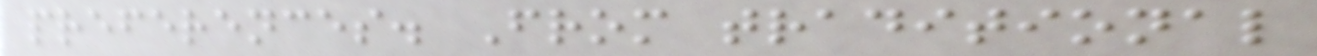preferences. From traditional
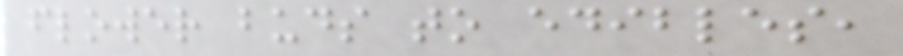flower buds to edibles,
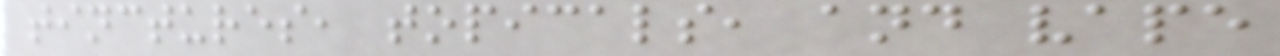tinctures, topicals, and vape
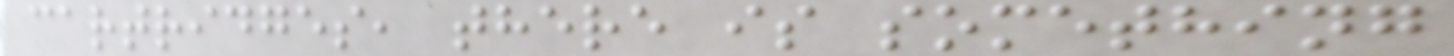cartridges, there is something
